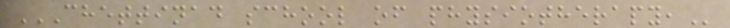CHETTINAD SCHOOL OF PHYSIOTHERAPY,
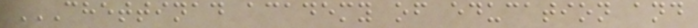CHETTINAD ACADEMY OF EDUCATION AND
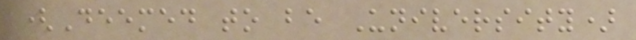(Deemed to be University)
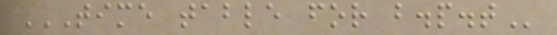TIME TABLE FOR B.P.T
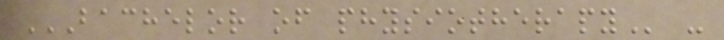BACHELOR OF PHYSIOTHERAPY -
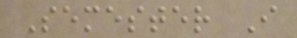Semester I
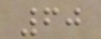60
